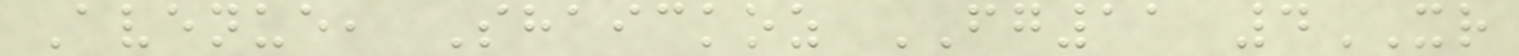Avenue, Shaickoz FG11 4XR
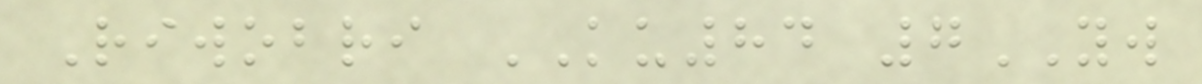Riwobri KU84 7YW
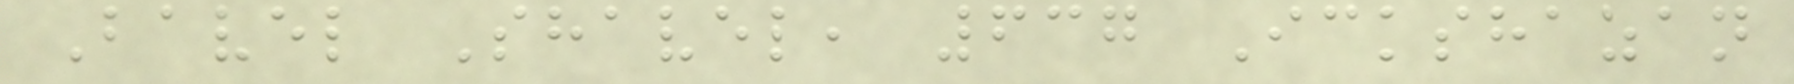Bavel Shavel, 637 Ickshazan
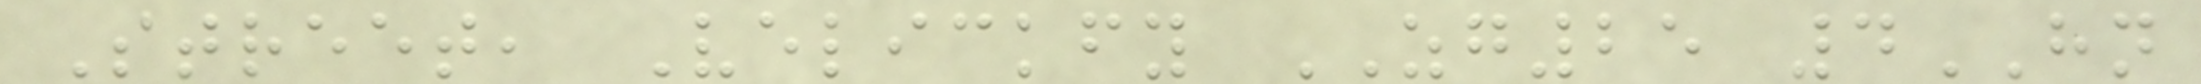Street, Velickfy ZG25 4HN
